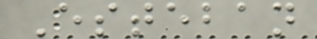Esteban
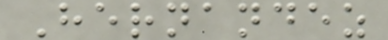Hernandez
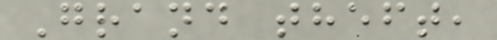Grand theft,
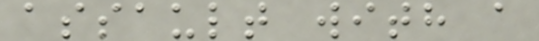assault with a
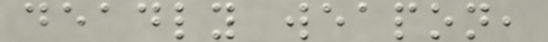deadly weapon,
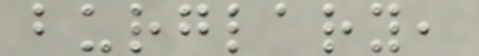burglary,
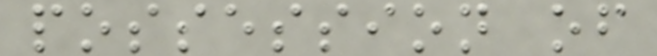possession of
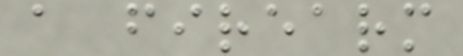a firearm
